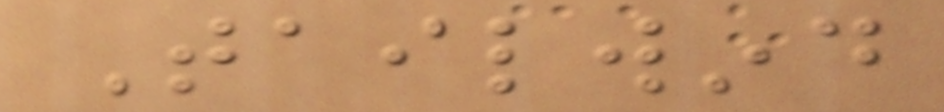Tailwind
